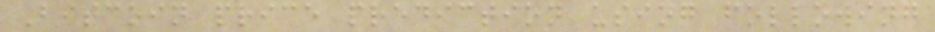Bitcoin price prediction using following
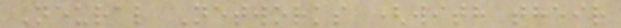Neural Networks (with their
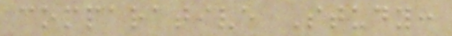comparative Study:
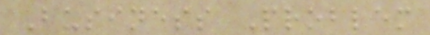Business Problem
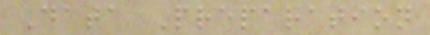Data Preparation
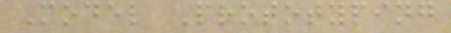Model Prototyping
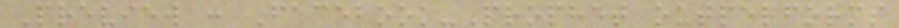Preview : Facebook-Prophet outperforms
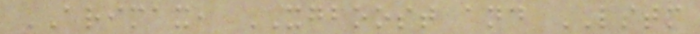ARIMAX, XGBOOST and LSTM
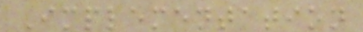Implementation
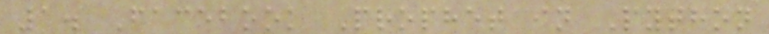1. Facebook Prophet in Python
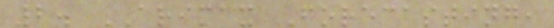2. ARIMAX Forecasting,
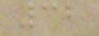32
